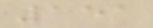151
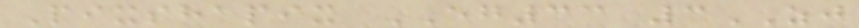Pixshapix EG33 3ZJ
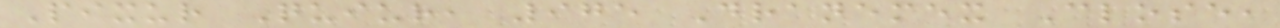Pixur Quiur, 975 Dranemex Close,
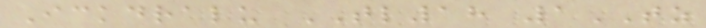Ickdralu TL18 1TZ
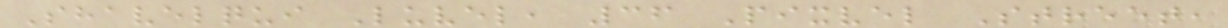Shavelqui Luvel, 36 Pixvel Street,
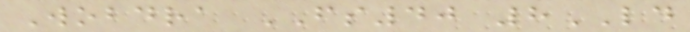Wobdra FS40 8LD
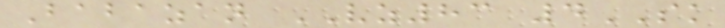Babazan VZ83 4SK
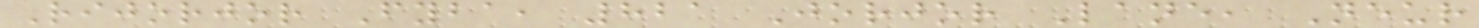Rijorjor Fyba, 821 Jorjor Lane, Neur
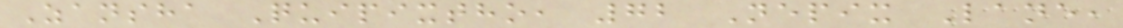Zansha Quipixtho, 72 Nepix Lane,
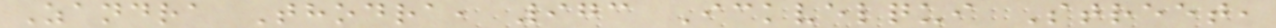Zandra Thodra, 973 Ickvelqui Street,
